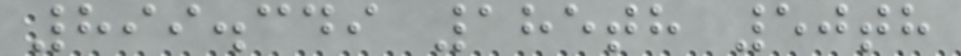899.349 185th 50th
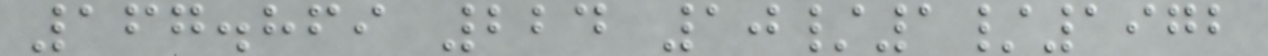167.869 224 10/1/1972
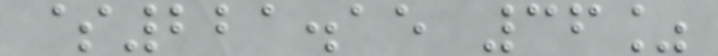$221.15 36%
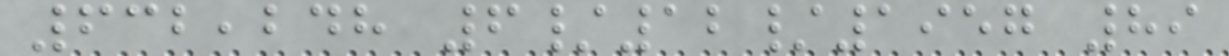632,248 6/12/1957 89
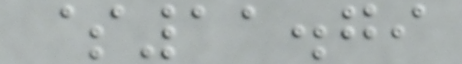$11.79
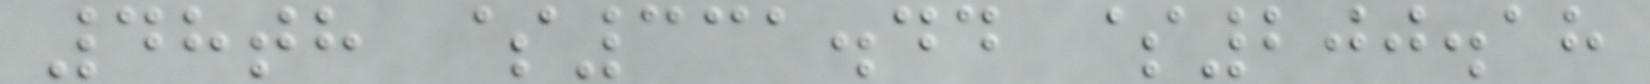48th $331.44 $200.18
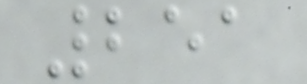251
